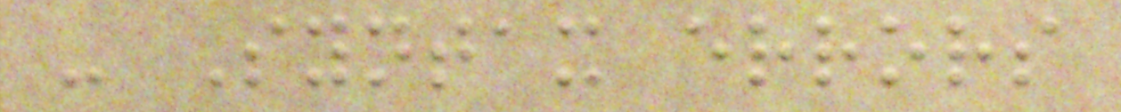- Syntax errors
